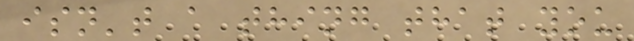isn't a thing that you
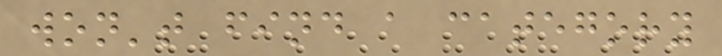won't find a category
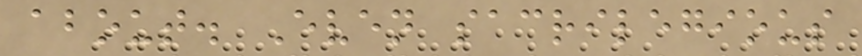about. Even sacrilegious
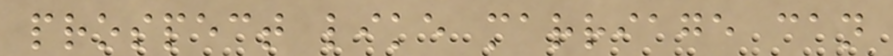prospect like marriage can
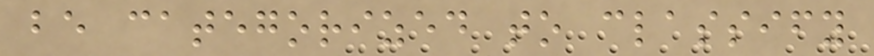be categorized to classify
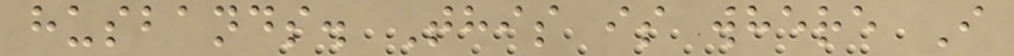husbands. This is where I
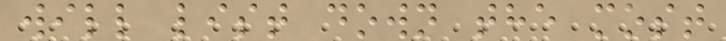will list down the most
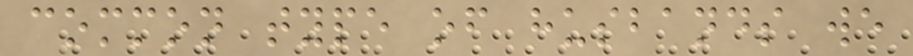common type of husbands we
